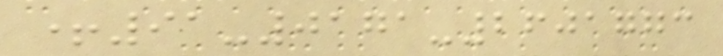+91-0171-2601773
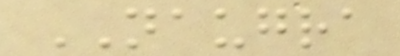NAUGRA
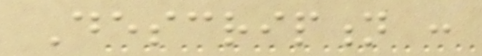Description :
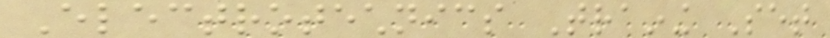Electrotechnics Training Set
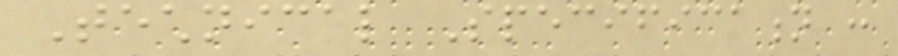Technical Specification :
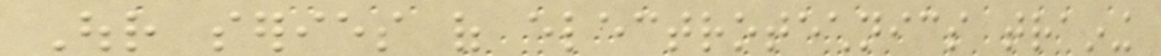Our series of electrotechnics training
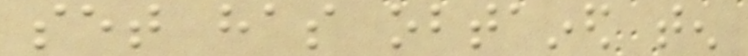set has obtained ten
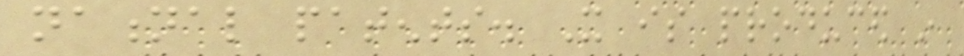national patents. It is produced in
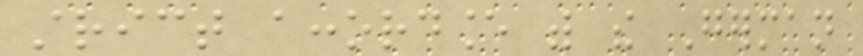strict accordance with the German
